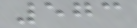573
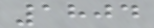1804
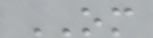OM
